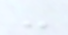-
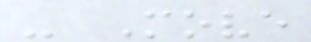- Move
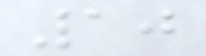10
